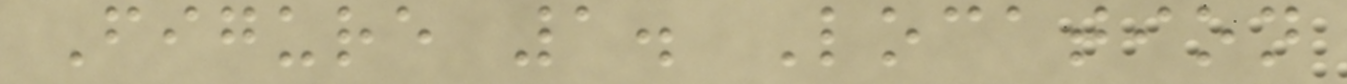Figure 1. Location
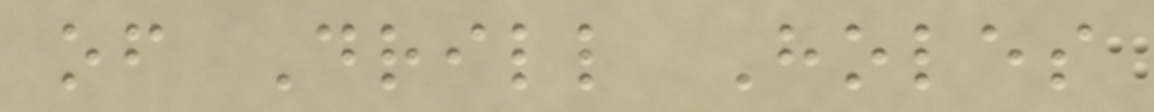of Drill Holes
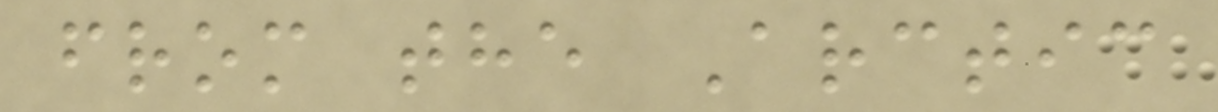from the Arctic
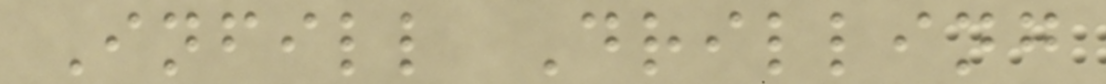Infill Drilling
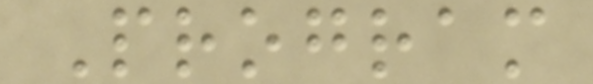Program
